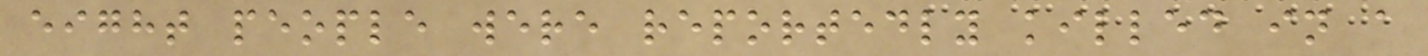eight people were reportedly killed in a
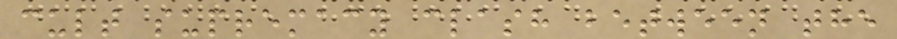cult supremacy clash between the
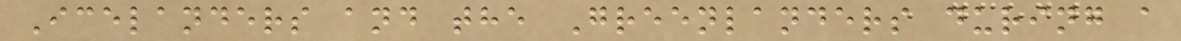Icelanders and the Greenlanders during a
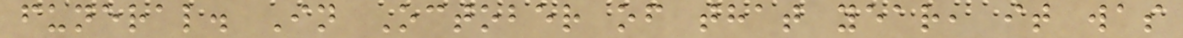funeral. In October of that year, it was
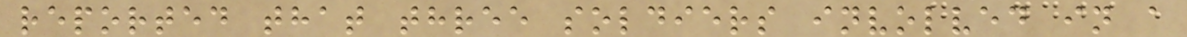reported that three soldiers involved in a
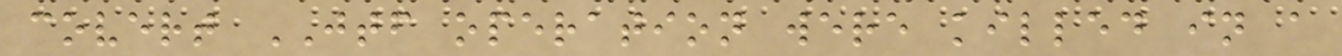covert JTF operation were killed in a
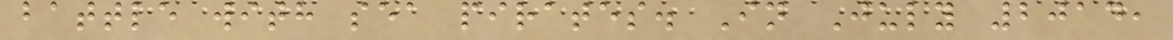battle with sea pirates. In July 2014,
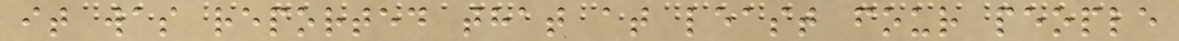it was reported that at least four people
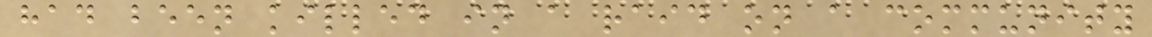had been killed in a raid on a community
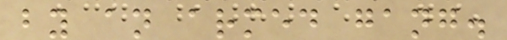by an armed gang.
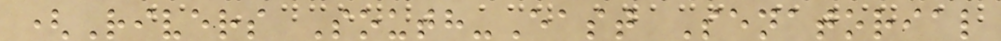(Rivers South-East Senatorial
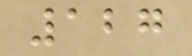127
